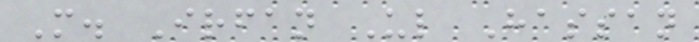M. Irfan Ul Hassan
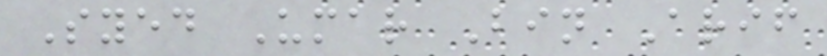Syed Umar Bin Arif
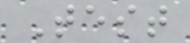Test
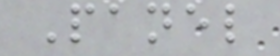Panel
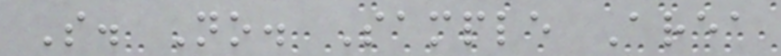S. No. Sample Area
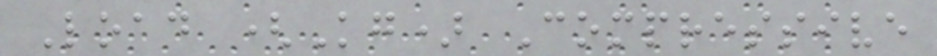Load (Kg) Compressive
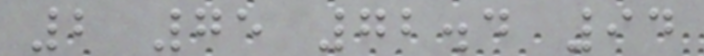2 75 72.4 94
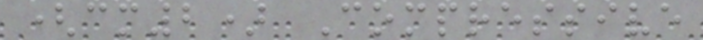(cm2) Compressive
